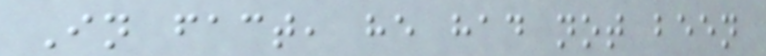In fact, he had not been
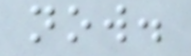now.
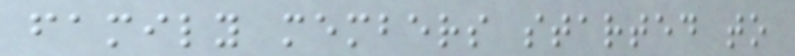family members started to
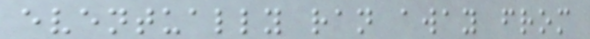eventually ran away from
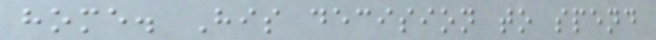home. His decision to spend
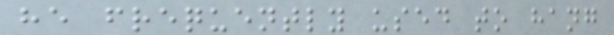he frequently used to hang
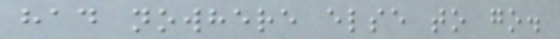had nowhere else to go.
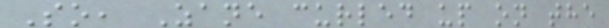So, Zane curled up on the
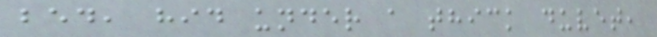bed, hid under a thick duvet,
